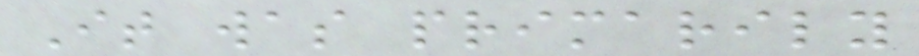It was primarily
